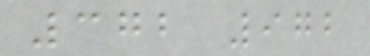372 972
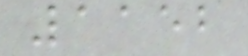1152
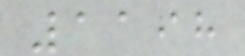1198
